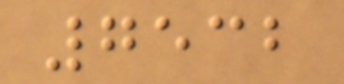7532
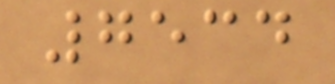7534
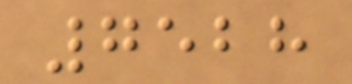7528
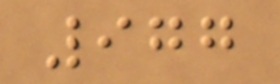977
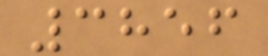3856
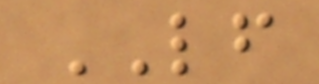LF
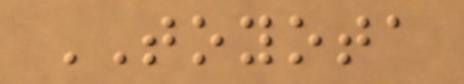TOYOTA
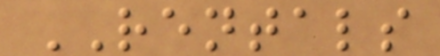RENTALS
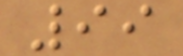99
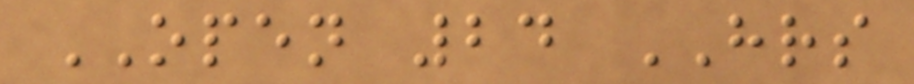OPEN 24 HRS
